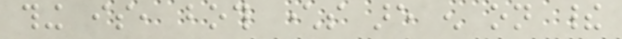thing is, both characters are enough on their
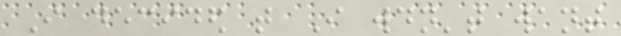I decided that I wouldn't want
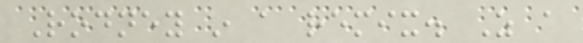Rodney in a remix. As a
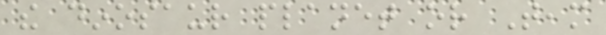the dinosaur planet or Team
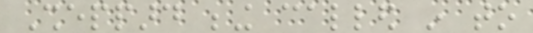Sheppard being called in to
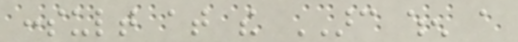consult at the ARC when a
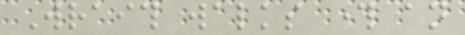Wraith walks through an
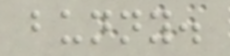bunny.
